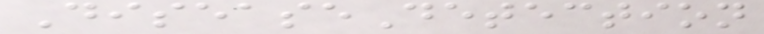DiseaseDetection
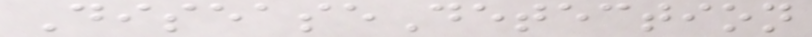DiseaseDetection
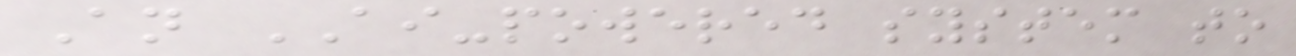An AI-powered system to
